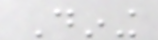Dining
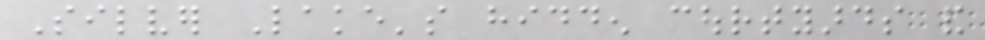Silver Lake's hidden courtyards and
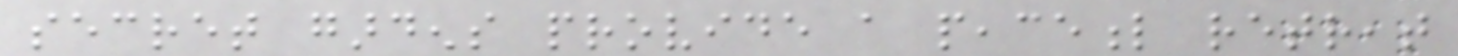secret gardens provide a peaceful retreat
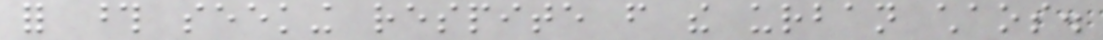for those seeking respite from the urban chaos.
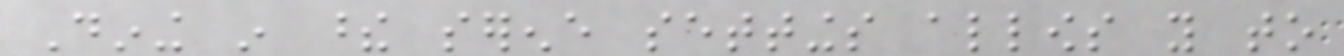Dining in these serene settings allows you to
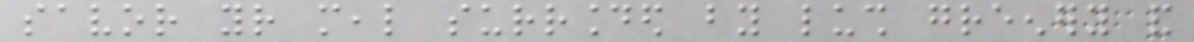savor your meal surrounded by lush greenery and
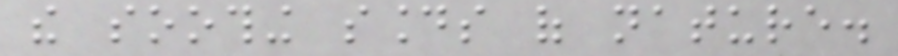the soothing sounds of nature.
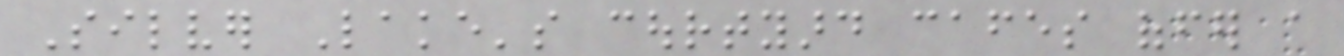Silver Lake's courtyard cafes offer a
